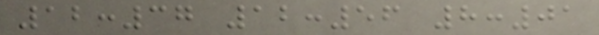12:37 12:56 8:01
